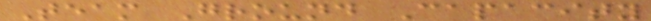Team Ground Capacity
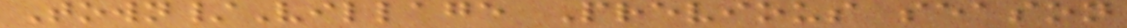Town/Village Previous season
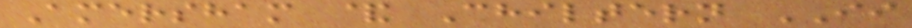Amersham & Chiltern II
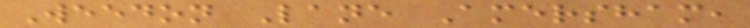Weedon Lane Amersham,
